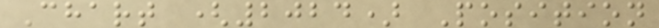Chart (2024) Position
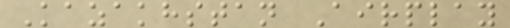Kazakhstan Airplay
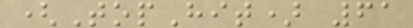(TopHit) 61
